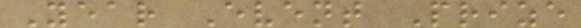Year Event Prize
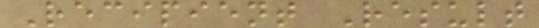Recipient Result
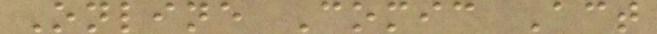Online Comic Act
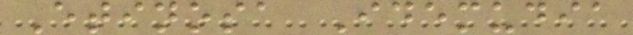Etinosa Idemudia
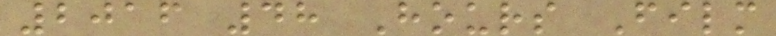2016 48 Hours Film
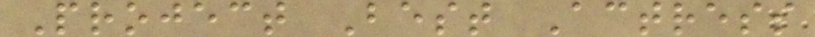Project Best Actress
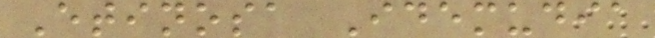Etinosa Idemudia
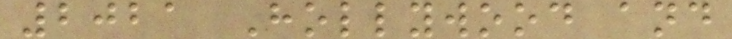2021 Hollywood and
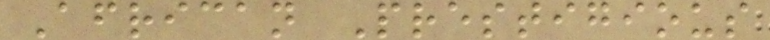African Prestigious
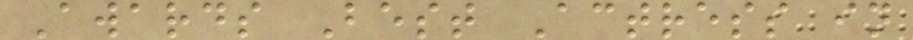Awards Best Actress in
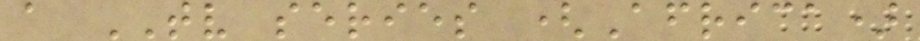a TV series (Africa)
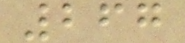267
